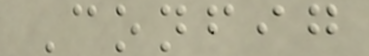Config
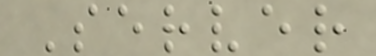Server
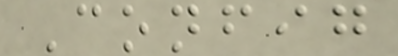Config
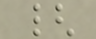{
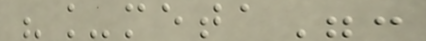"_meta":
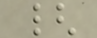{
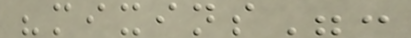"mixins":
